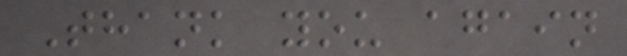Thank you again
